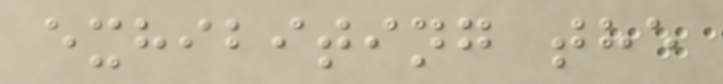exhibiting the
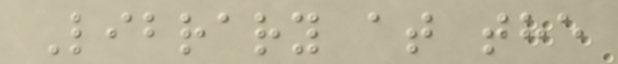Library at the
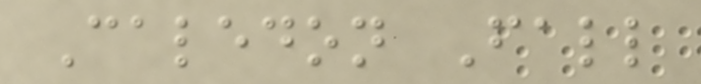Caledon Fall
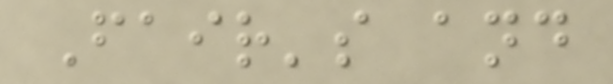Fair's and
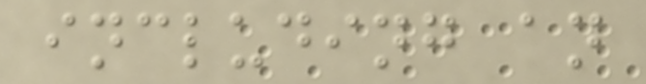including an
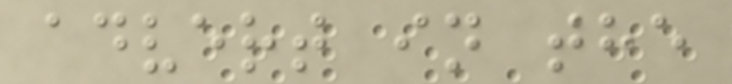advert in the
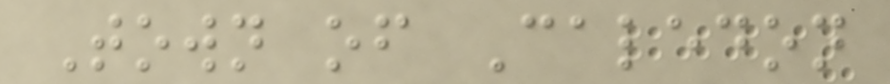Town of Caledon
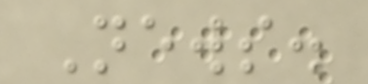News.
